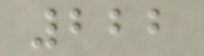222
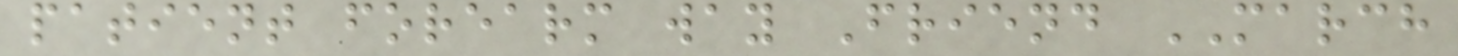patient forearm way Friend MARCH
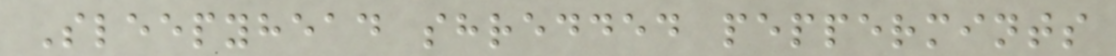Sleepyhead shredded peppermints
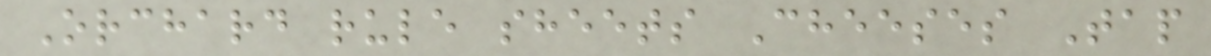Orchard rule sheets Cheeses Tap
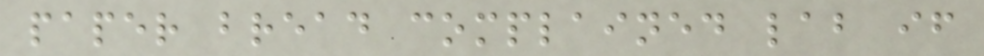paper bread complained lab if
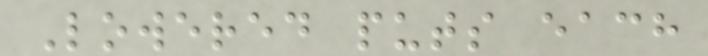Lowered puts each
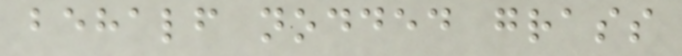behalf nodded grass
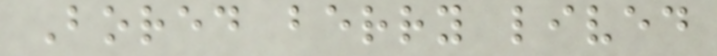Bored berry lived
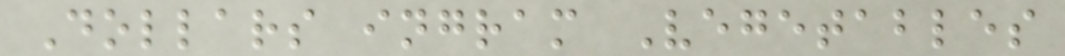Dollars ingram Vegetables
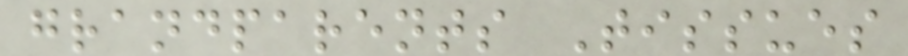grandparents Tissues
